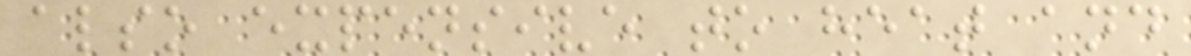also expensive to heat and
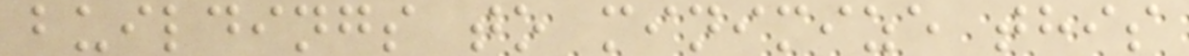buildings to minimize this
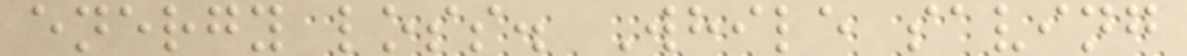energy loss. While saving
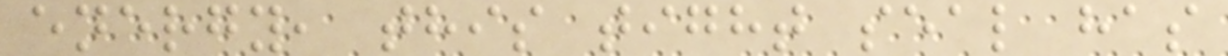energy, this tight seal has
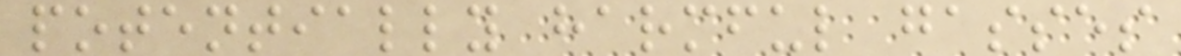potentially harmful gasses
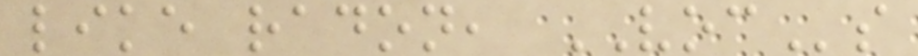like radon, VOCs
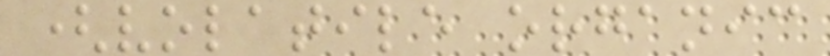(volatile organic
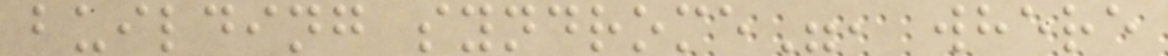building syndrome", where
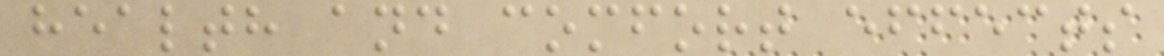health and comfort effects
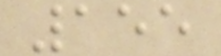155
